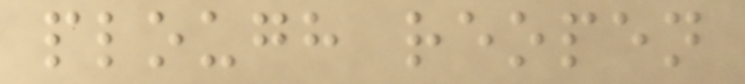plough reopen
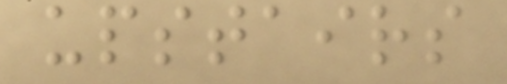upstairs
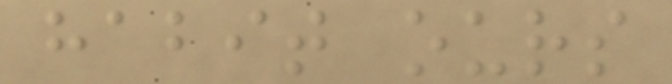habit ours
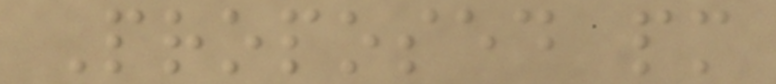Proposed pm
